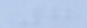7
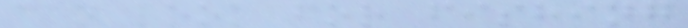can look for fishing
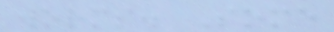worms. Some
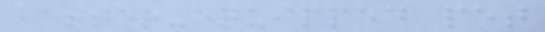better-equipped pet
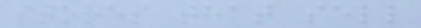stores that sell
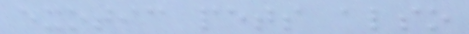exotic pets also
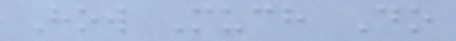How Much Do
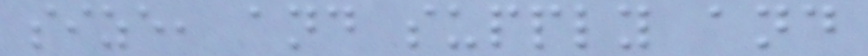size, and supply and
